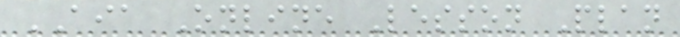AIA Online Lesson Plan
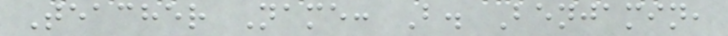Teacher Name: B. Benjamin,
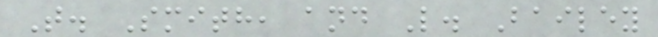T. Smith, and L. Bailey
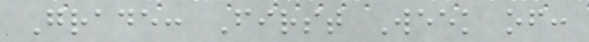Grade: First Week of:
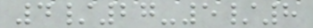4/27-5/8
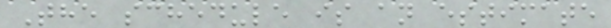The schedule is an estimate
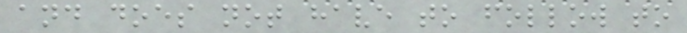and does not have to follow to
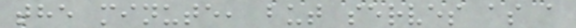the minute, but serves as a
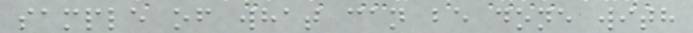sample of what can be done with
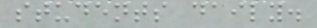students daily.
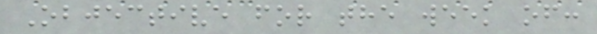Objective for the week of:
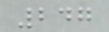247
